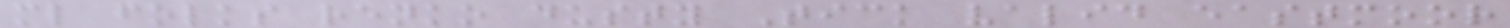ml folks renko dusty Tick valid eastmoor
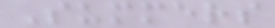Summers
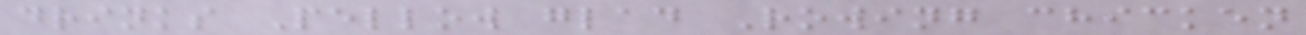drinks Pellow glad Rowing chicken
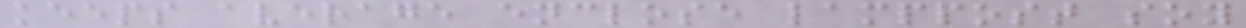keeps average enclose lamppost soy
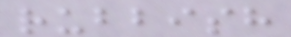rubbish
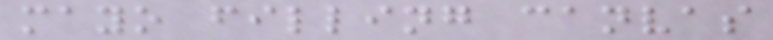mayo filling canvas
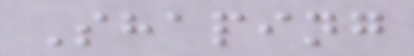Shaping
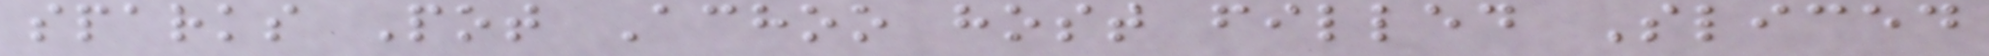sparks Pot Achoo host filled Sliced
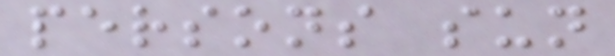persons sun
